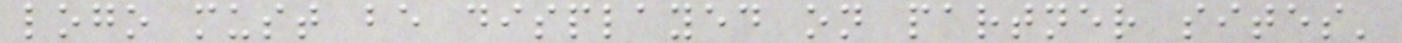logo must be displayed on partner sites'
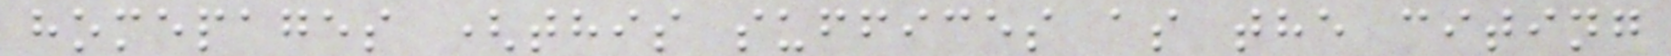homepages (this suffices as the citing
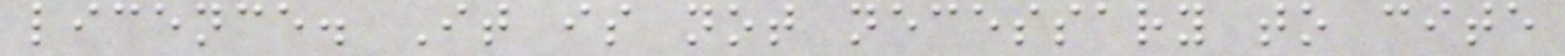licence. It is not necessary to cite
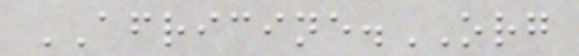AFRICINE.ORG
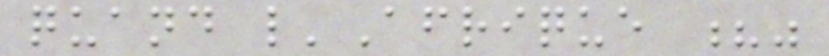quand l'Afrique ?"
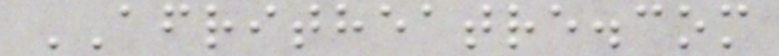AFRITHEATRE.com
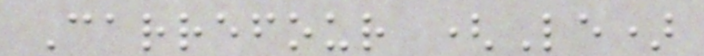Carrefour (Le)
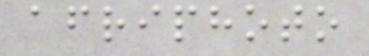afriphoto
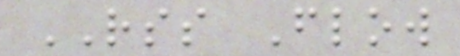RSS Flow
